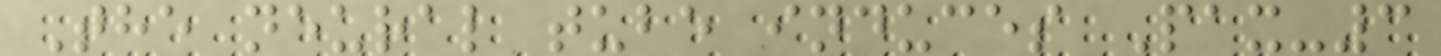The neural tube induces Pax-3
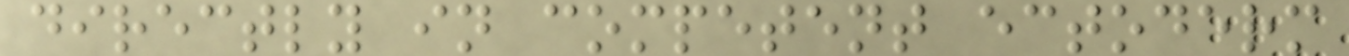directly in competent ectoderm
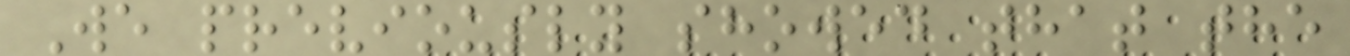We previously showed that the
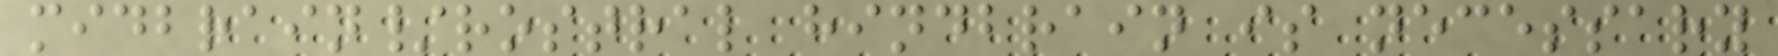midbrain/rostral hindbrain is necessary
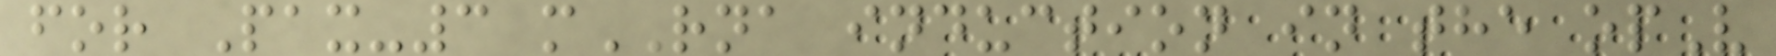for Pax-3 mRNA induction in the opV
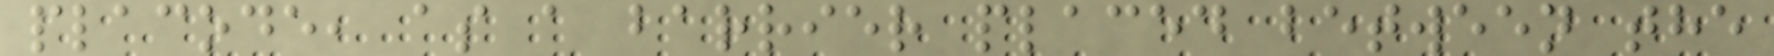placode, as a barrier placed between the
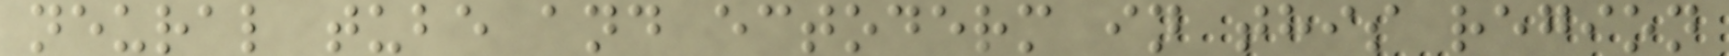neural tube and ectoderm in this region
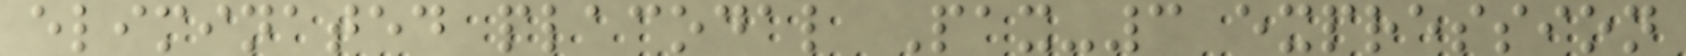eliminated placodal Pax-3 expression
